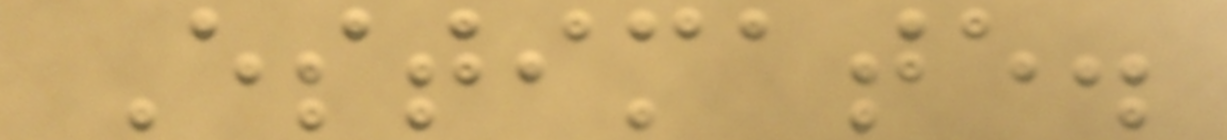Estimate.
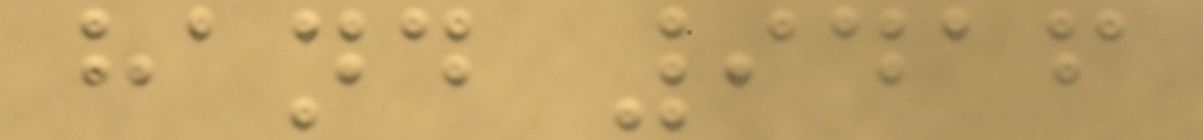hand 9416
